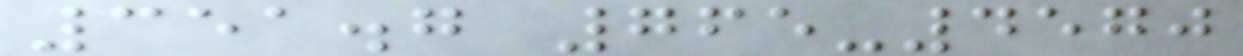351.7 765-4570
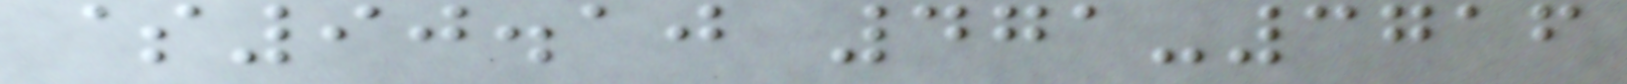$90.10 471-3716
